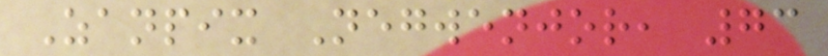Zanpix Negwenjor, 73
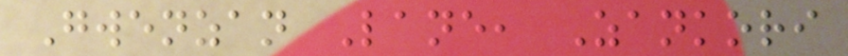Gwenzan Lane, Zankori
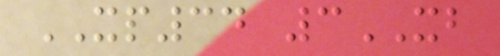XP34 3XB
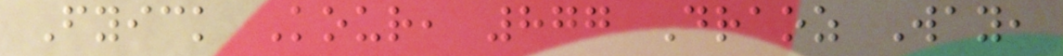Fyick Kour, 877 Draoz Way,
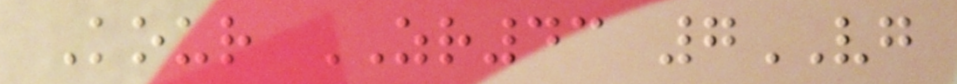Kour ZR43 7VG
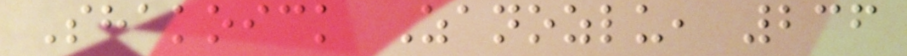Shakoick Zanozlu, 236
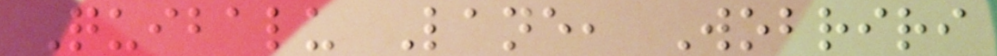Quibalu Lane, Wobriri
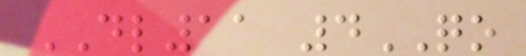DL11 4QO
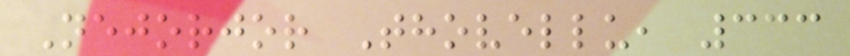Nejorjor Thovellu, 333
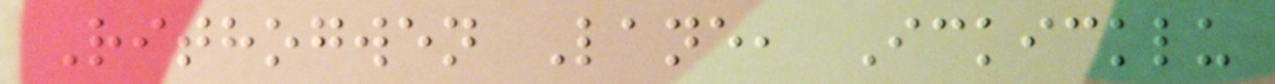Rithogwen Lane, Ickicklu
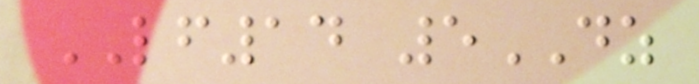LF14 5DZ
